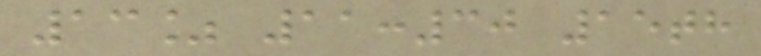13% 11:30 15th
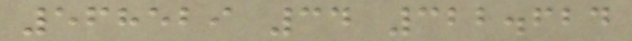568529 34 322.624
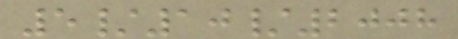5/10/2008
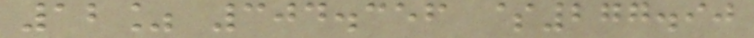12% 304.356 $277.90
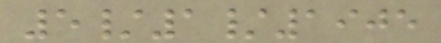5/1/1905
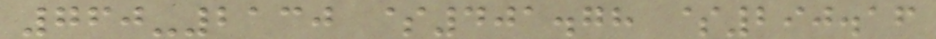760-2130 $401.78 $290.16
